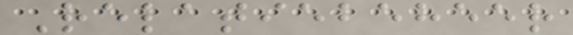Relatiebeheer
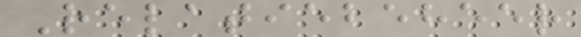Relatiebeheer
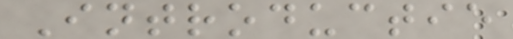Introductie
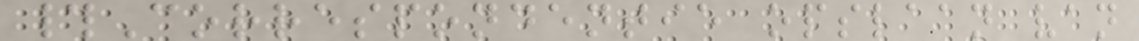#Correspondentie opslaan van
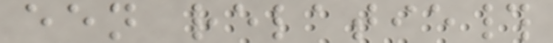een relatie#
